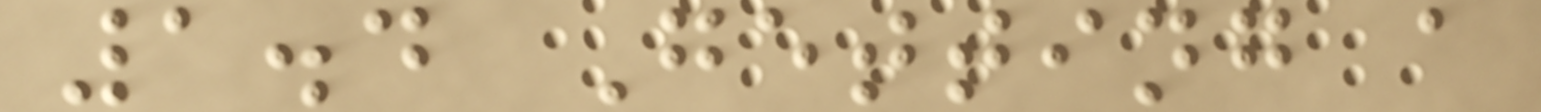1.4 Getting a
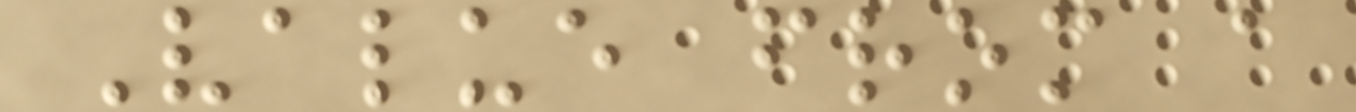Value from a
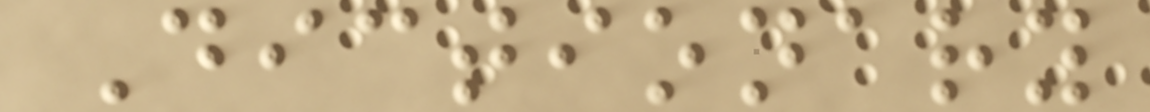Dictionary
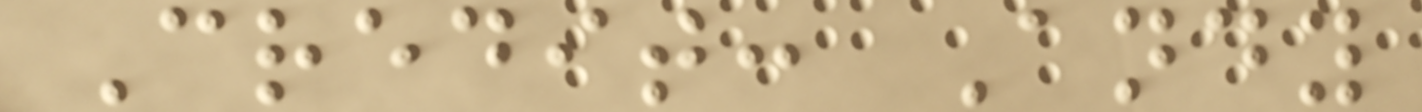Credit: Andy
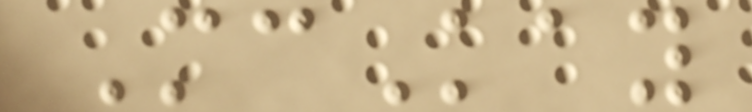McKay
